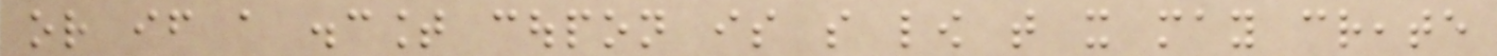or if a discount coupon is so low that it may create
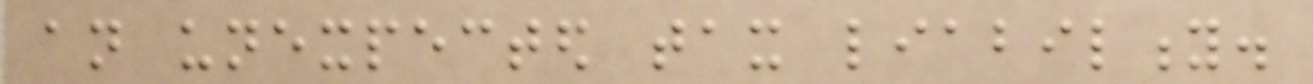an unexpected tax liability.
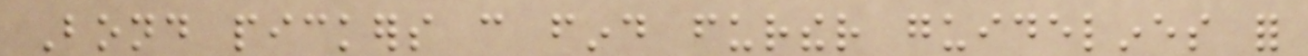Bond pickers can find further guidelines for
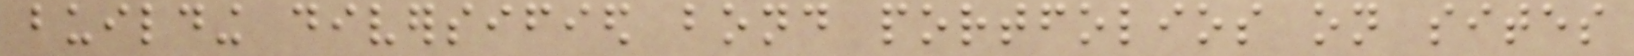building diversified bond portfolios on sites
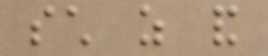such as and
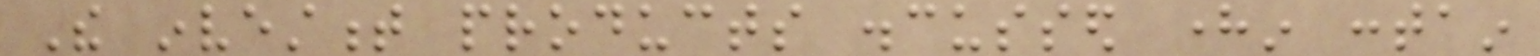The investment products discussed herein contain
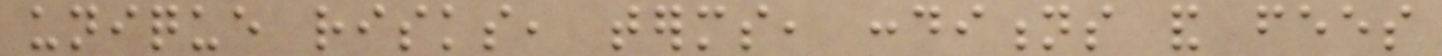unique risks, terms, conditions and fees
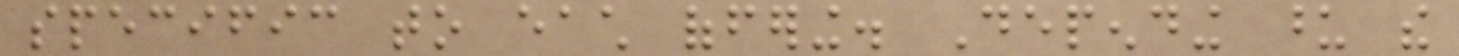specific to each offering. Depending upon the
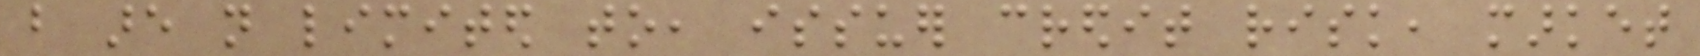but are not limited to, issuer credit risk, market
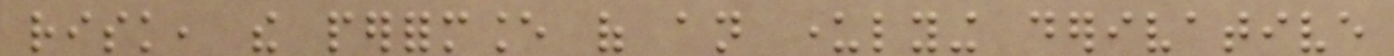risk, the performance of an underlying derivative
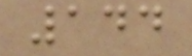144
